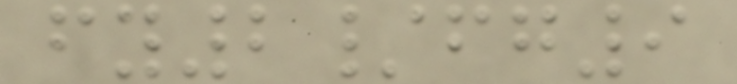fy2/fg9
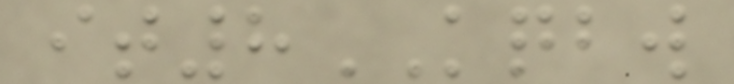it8KQBW
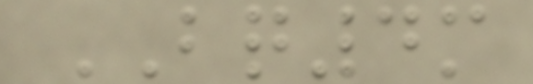BQ4m
